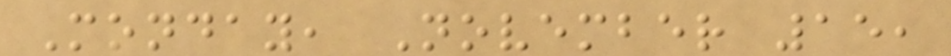Monday, November 15,
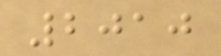2010
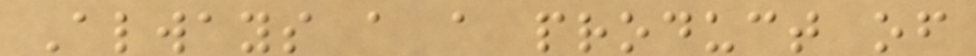Always a a product of
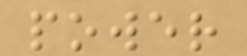power
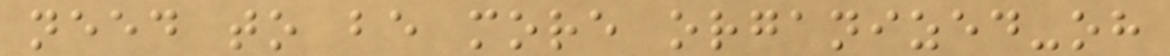need to be more organized-oh
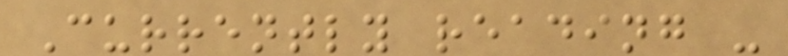Currently reading -
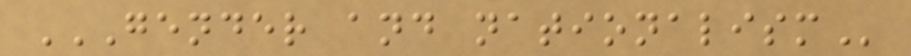GENDER AND NATIONALISM
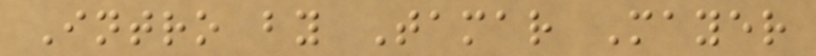Intro by Tamar Mayer
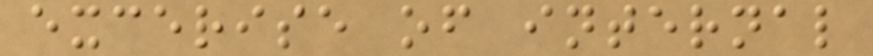excerise of internal
